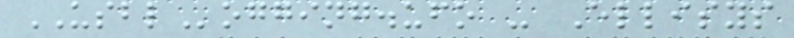USBLogging.ufo - Ellisys
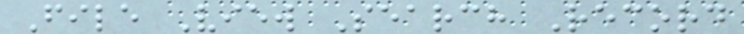File View Search Record
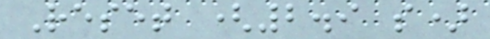Reset (2.9 s)
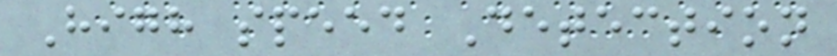High speed Detection
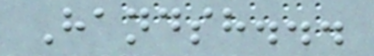Handsh...
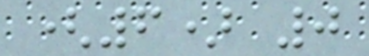(6) 0
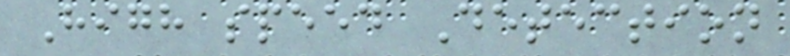High speed Detection
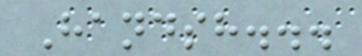Handsh...
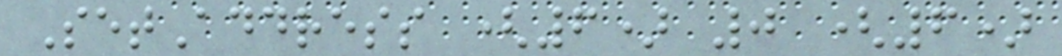SetAddress (6) 0 (6)
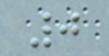0
